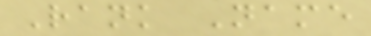Rank Name
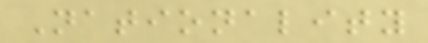Nationality
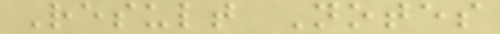Result Notes
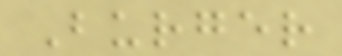Burger
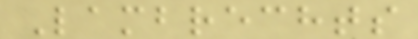Lambrechts
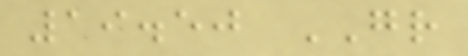19.50 GR
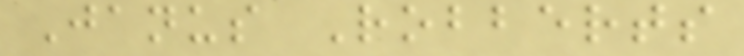Janus Robberts
